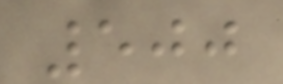500
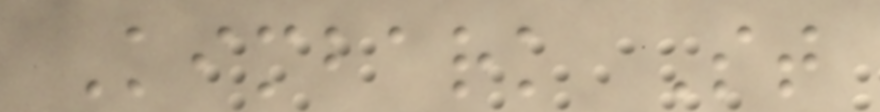Kimbark St
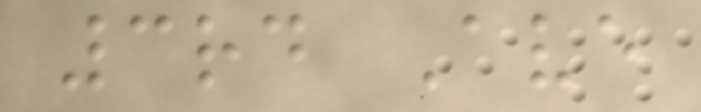3rd Ave
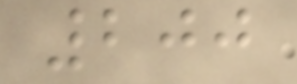200
